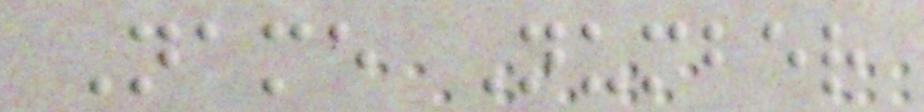Name Number
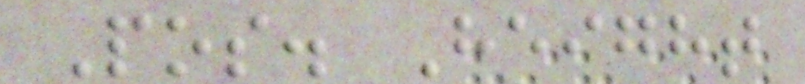Pos. Height
